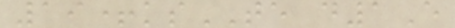19+ksTE d1E
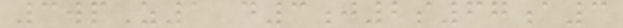3wpZ1 d3j2s67a3
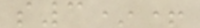s3*+
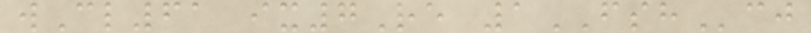wCl61 ix7Re 1FSHcj
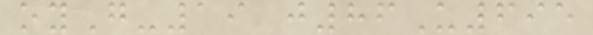oyG-19 j86U695
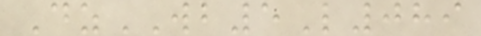DzWB5L089
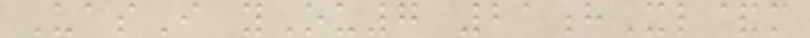UasI yOu7 21hXl&m
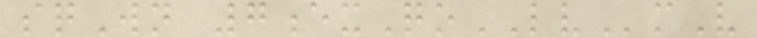sqWn 7exQoLVmV
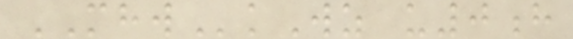MHWkWz u0h
